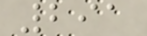291
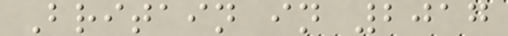Britain in 2017
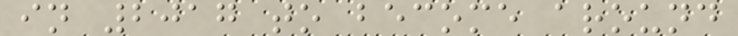in 2017 to become around
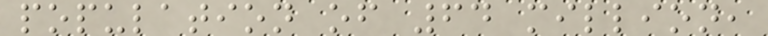population of 64 million,
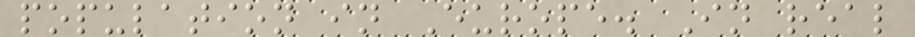population in Europe. In real
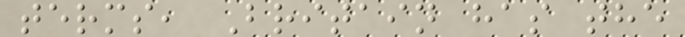terms, Britain has the
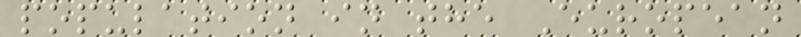population in the European
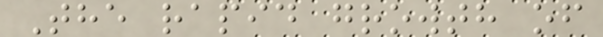The rapid growth of
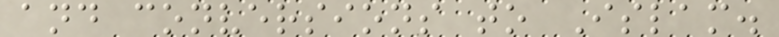and conversions to Islam.
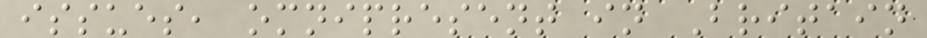issues, omnipresent in Britain
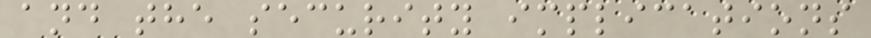and the security implications
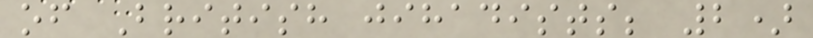of British jihadists; 2)
